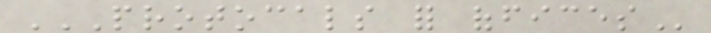PROTOCALS FOR OFFICES
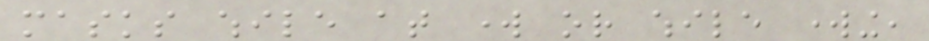masks while at work or while working,
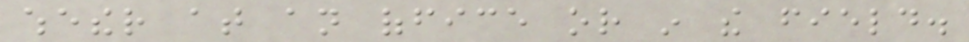whether at an office or in the field.
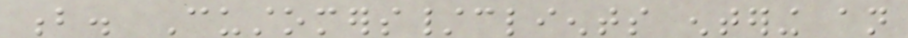b. Customers/clients entering an
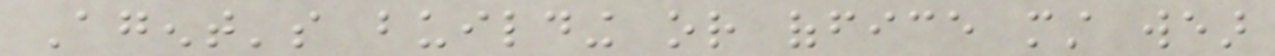Agent's building or office must wear
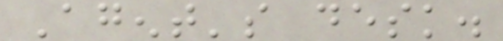Agent's desk.
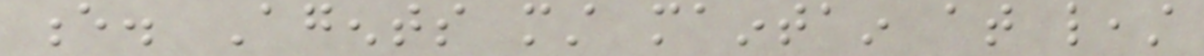e. Agents must maintain at least
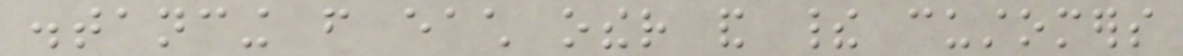distancing from each other and their customers
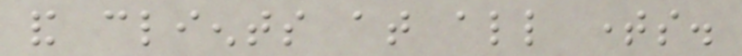and clients at all times.
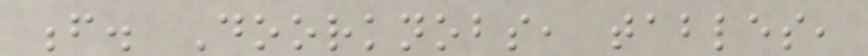f. Doorknobs, tables,
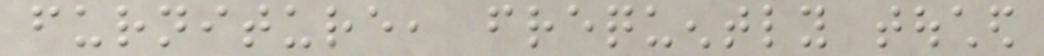furniture, frequently touched
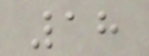18
